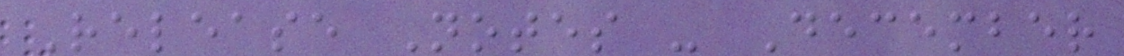Release Notes - December
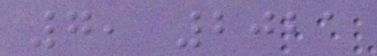7, 2021
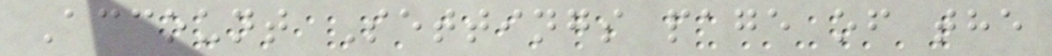Account Settings page of the
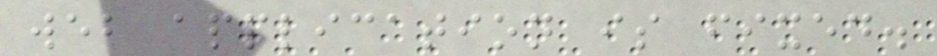web application is fixed.
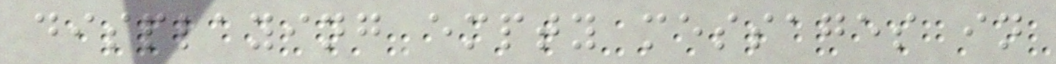displaying empty messages in
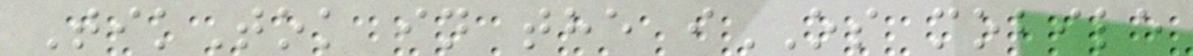TikTok in the iOS mobile
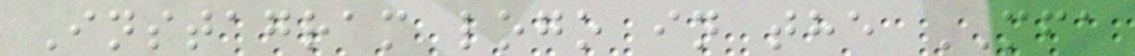Instagram logo in the MFA
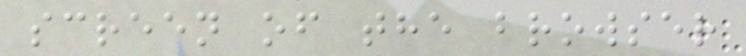screen of the browser
